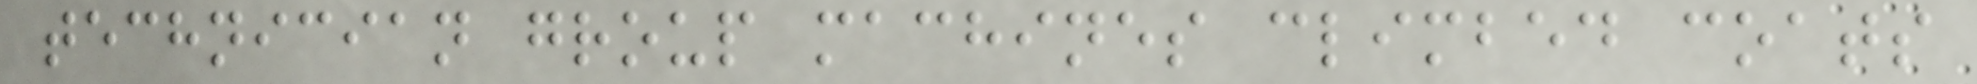technician group machines climbed coats
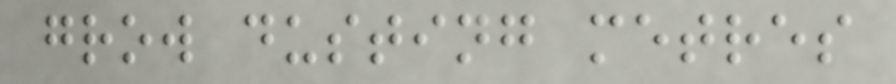grow dusting metres
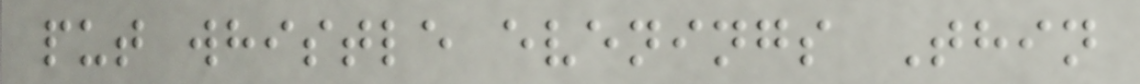put whistle evenings Thin
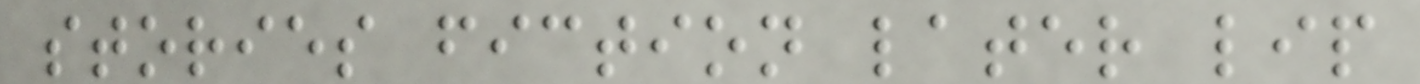stories fiction later lip
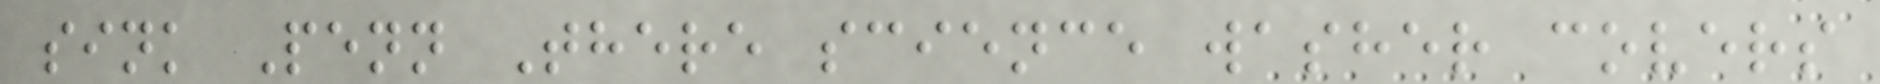sink Penn There science washer covers
